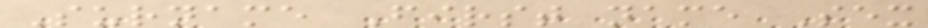Surname First name Sex
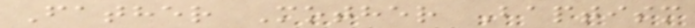Father Mother Baptism
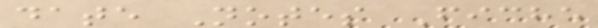date Notes Fiche
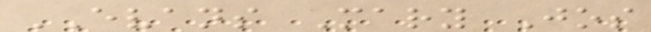EVANS Mary Jos
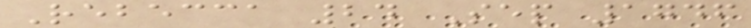Rebecca 24 Sep 1746
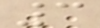3
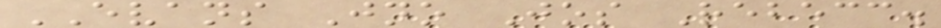EVANS Jno Jos Rebecc.
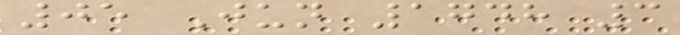05 Jun 1748 3
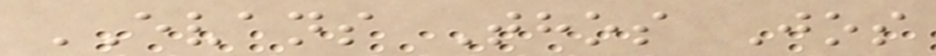EVANS Thos Jos
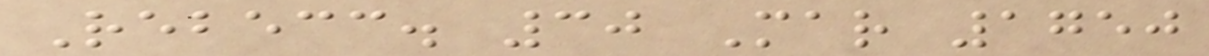Rebecc. 30 Mar 1750
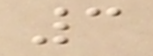3
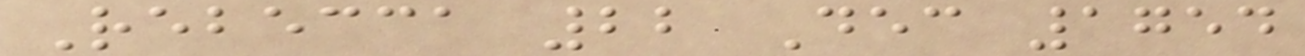Rebecca 22 Dec 1754
